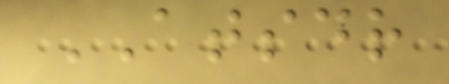ATSDR
